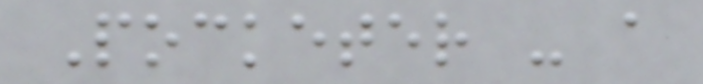Pocketer - a
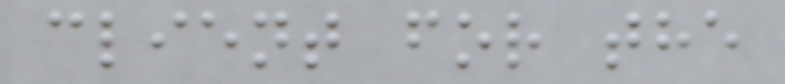client for the
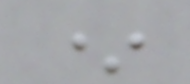*
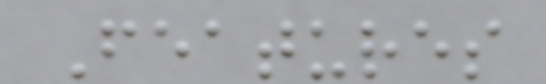Features
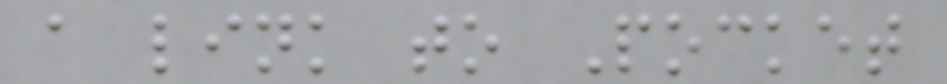a link to Pocket
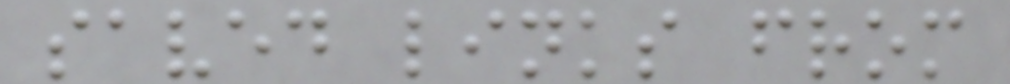saved links from
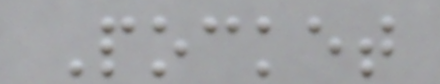Pocket
